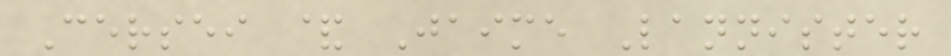Cersei & Jaime Lannister
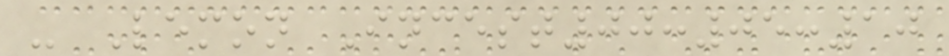- Lemon Incest00:05:10
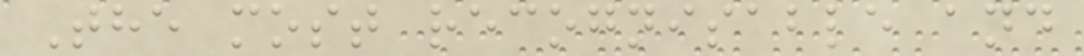The most recognisable and
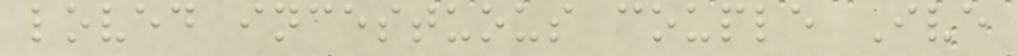loved incestuous couple Ive
